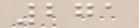271
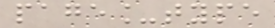page_type
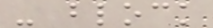- block
